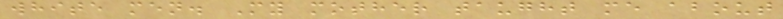white men. My mother taught me about
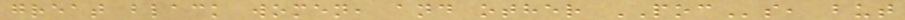great black women, and other POCs, but
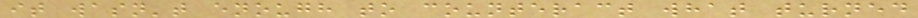it wasn't enough to counteract what turned
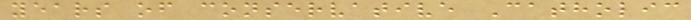years of conservative Catholic
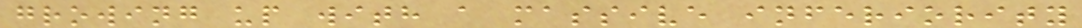growing up with a massive inferiority
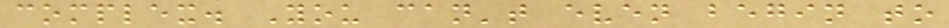complex. You can't even begin to
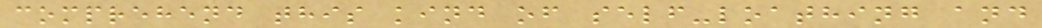comprehend this kind of self-loathing and
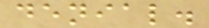denial.
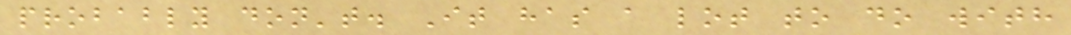probably don't. It has a lot to do with
